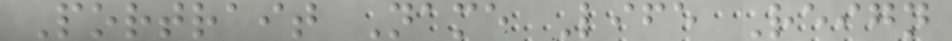Portrait Name Life Reign
